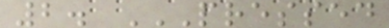2. PRESSED
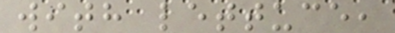with lettuce,
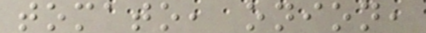tomato, onion,
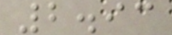2.93
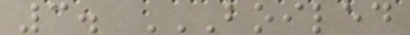3. BOILED
